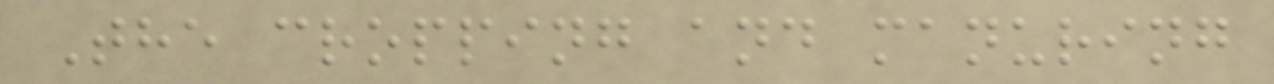The cropping and manuring
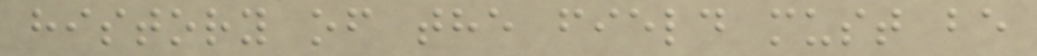history of the field must be
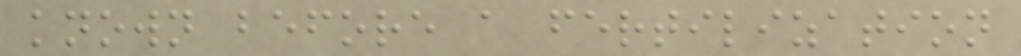known before a fertilization
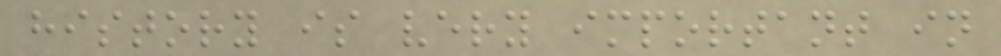history is very important in
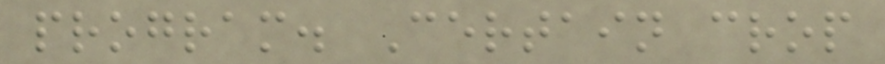program. Certain crop
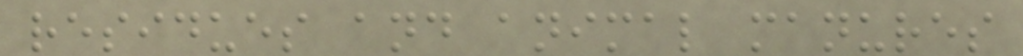residues and animal manures
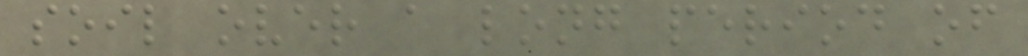soil over a long period of
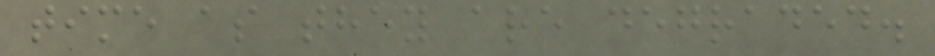time as they are degraded.
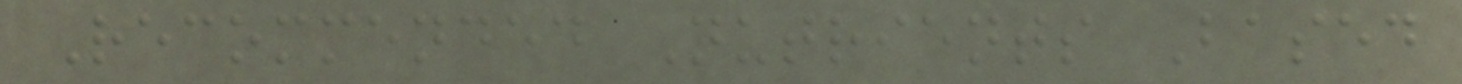Recommended Nutrients Based
